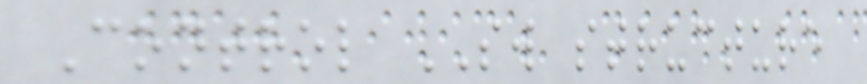Control SW structure
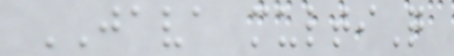JAVA multiQ
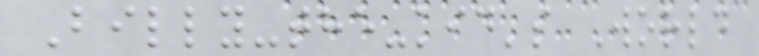Billy-the-kid's World
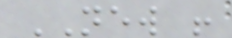NEW !
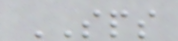SPS
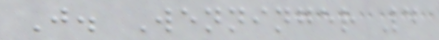J. Wenninger 4
